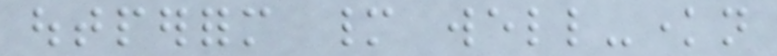outperform many well-known
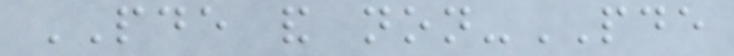PDE and non-PDE
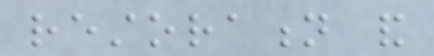restoration and
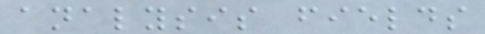analysis fields
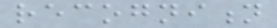recognition
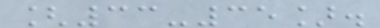[33-35].
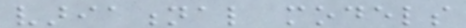variational models
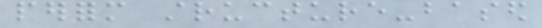perform structure-based
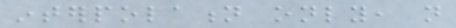interpolation only, not
